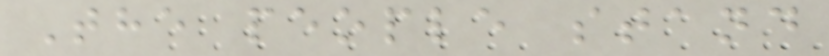The people stand
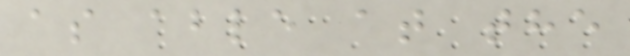as able at the
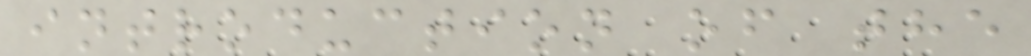introduction of the
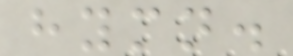hymn.
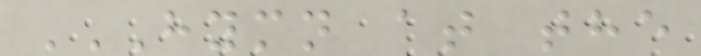HYMN AT THE
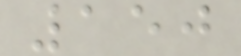150
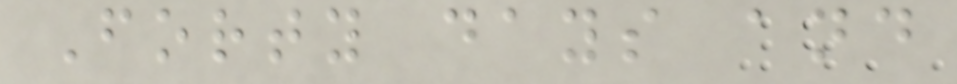Forty days and
